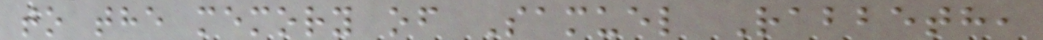to the memory of Samuel Rabbeth,
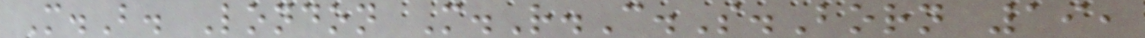M.B. London M.R.C.S.Born 19,
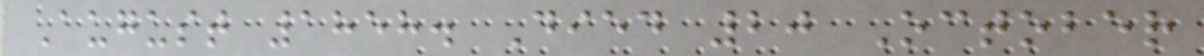August 1858. Died 20 October
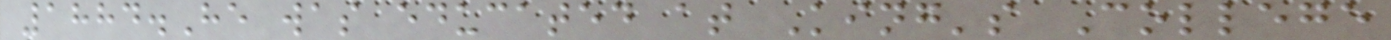1884.He was educated at King's College
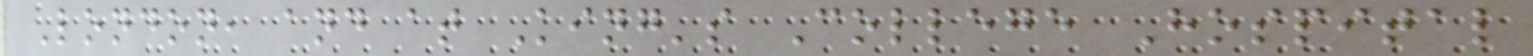London, and at King's College Hospital
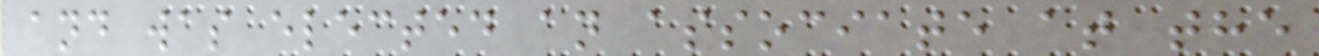and was elected an associate at the
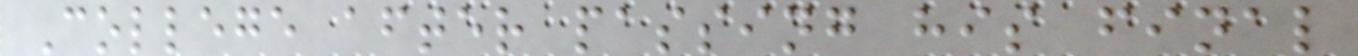College after passing his final
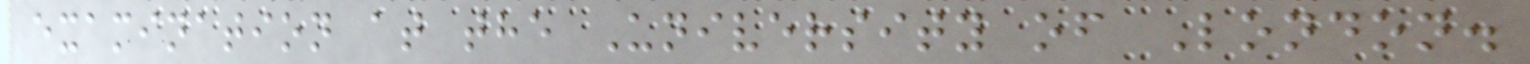examination at the University of London.
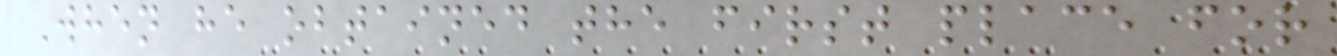When he obtained the first place for
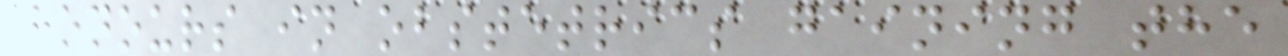honours in obstetrics gaining the
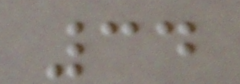34
